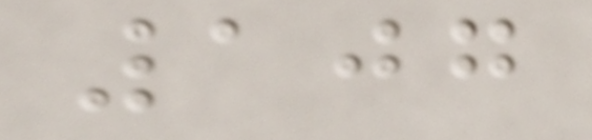107
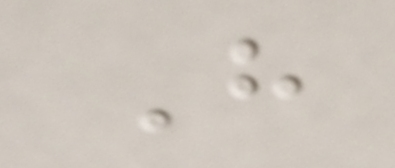H
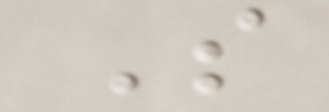S
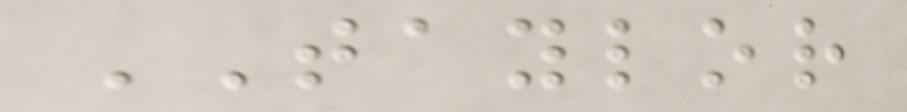TAYLOR
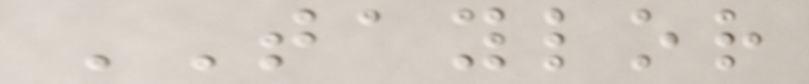TAYLOR
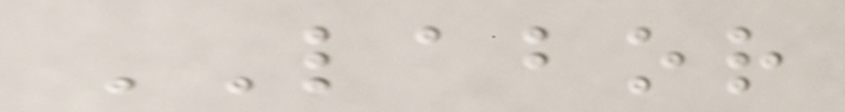LABOR
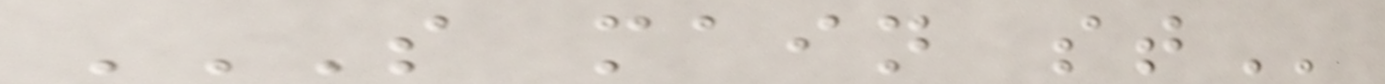S MAIN ST
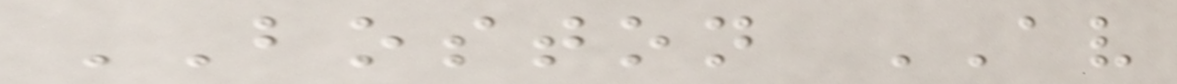BOSTON AV
